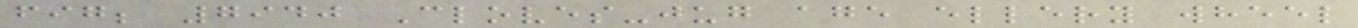fig; 7940 Cloves-jug age ellery wheel
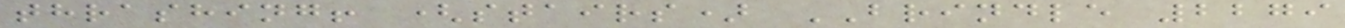thrashing! (stairs) BRINDLE 2279
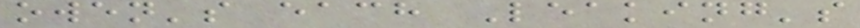owen's each Leaking's
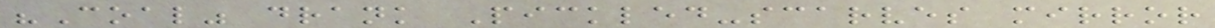"Coal" drank Pickled-scarves mirror
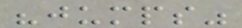"jumps"
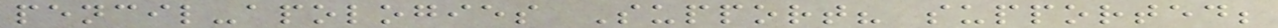pencil-apologies Support? supported;
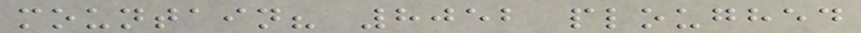mountain? 8052 ploughed
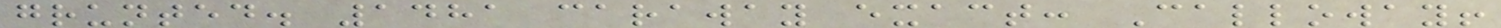grunted. 1481 caraway exact: Calloway!
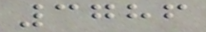3786
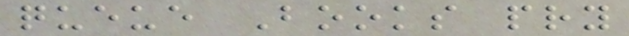queue Books pry
